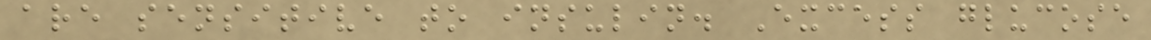are sensitive to insulin. Excess glucose
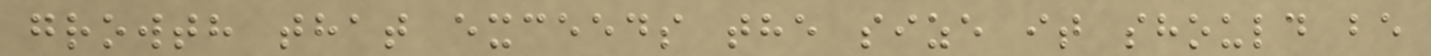growth that exceeds the size it should be
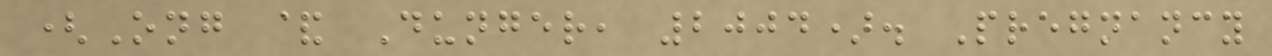(Ong & Dunger, 2004). Pregnancy
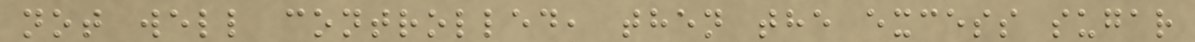not well controlled, then the excess sugar
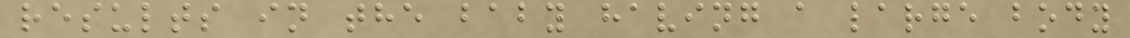results in the baby having a large body
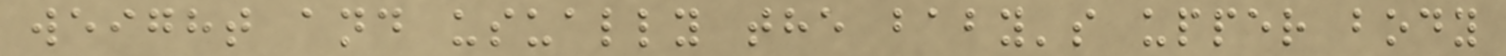weight and usually the baby's upper body
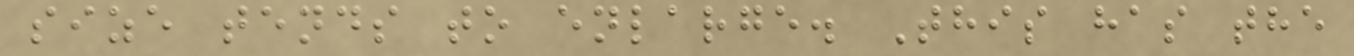size tends to enlarge. This has the
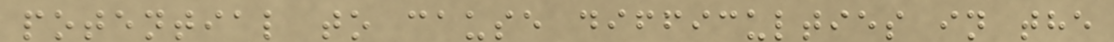potential to cause difficulties in the
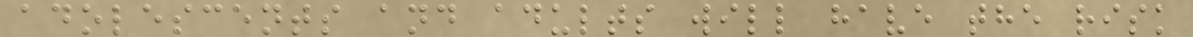adolescents and adults will have the risk
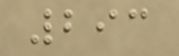293
